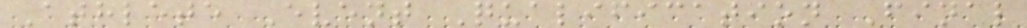Athlete Event Qualification Final
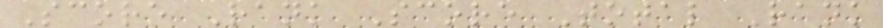Score Rank Score Total Rank
